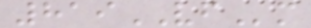819VFm
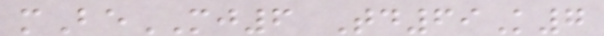mBeMJ6 Td69K7
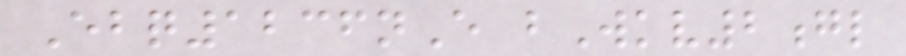Ebq1236nE bWkv2gl
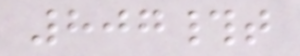807#t
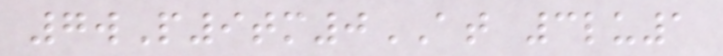7wP9tm0AT 3lu1
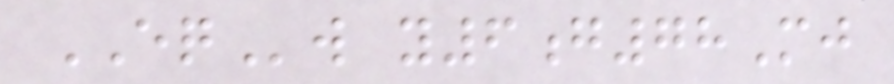EQw y6g78Mj
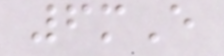6mE
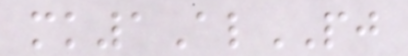mk1AlPJ
